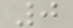0
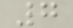7
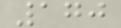170
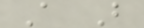A B
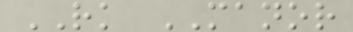RK MANOR
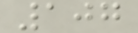107
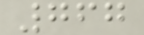767
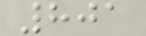801
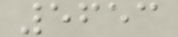5653
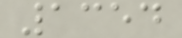1354
